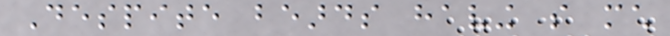Despite beards having so much
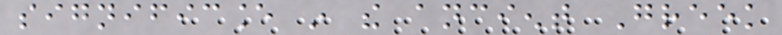significance in the ancient Greek
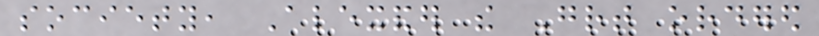society, Alexander the Great ordered
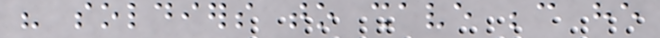his soldiers to shave because he
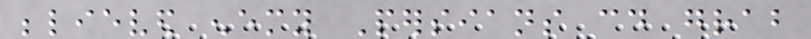believed enemy Persians could grab
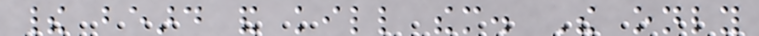their beard and kill them. The only
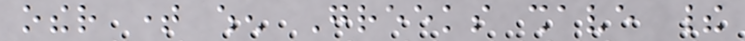other time when Greeks shave their
